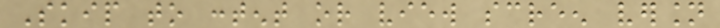Skip to content or view screen version
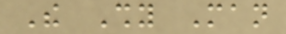The Shy Man
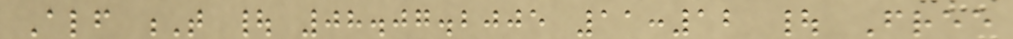Alf T | 08.07.2005 11:12 | Free
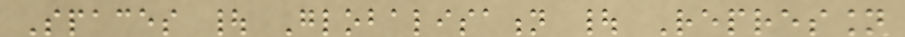Spaces | Globalisation | Repression
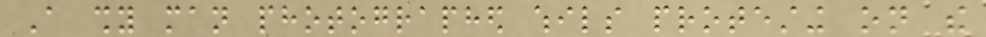A shy man photographed whils protesting on the
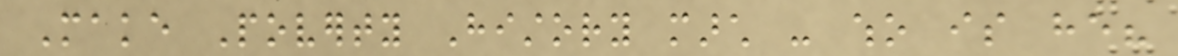Make Poverty History march - who is he?
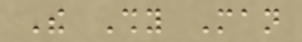The Shy Man
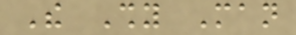The Shy Man
